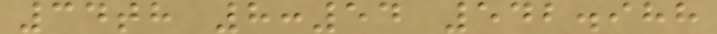34th 8:54 542.988
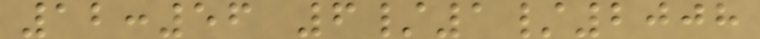12:56 6/1/2008
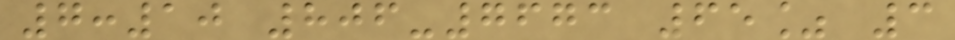7:10 806-7673 65% 3
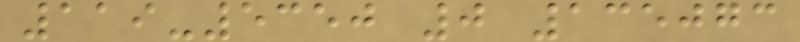119-5350 0 135073
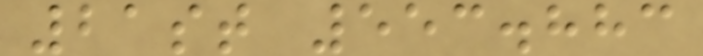21st 553.883
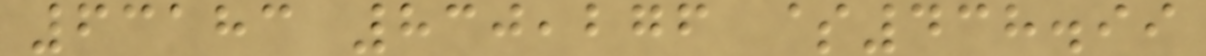63183 830,276 $438.99
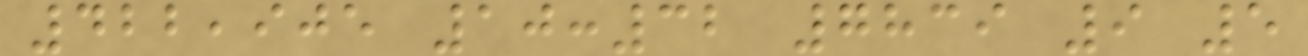422,905 10:32 7839 9 5
